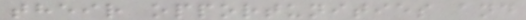their opportunities and
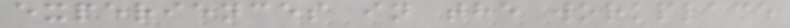experiences in the workplace
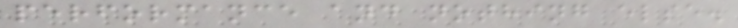performance and nothing else.
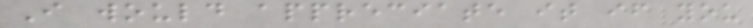I would appreciate it if you
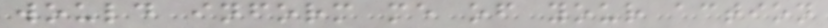would inform me of your action
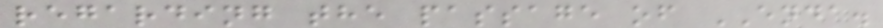regarding the passage of ENDA.
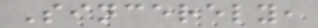Sincerely,
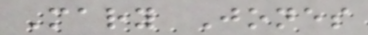Mary Jones
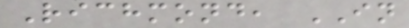Richmond, IN
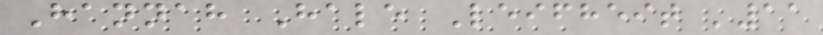Hannah Hale Leifheit '11
